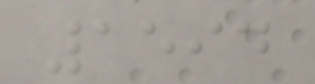1594
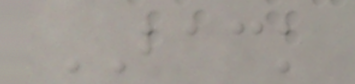BACK
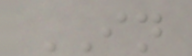IN
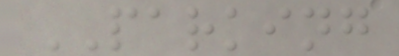PARKING
